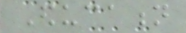Education
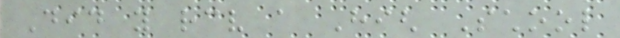Did you receive a High School
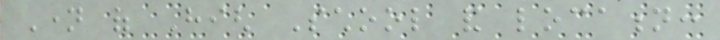Name of High School and location:
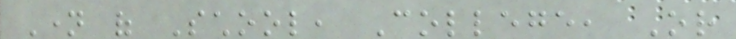Name of School, College, Or
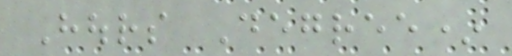Hours Degree*
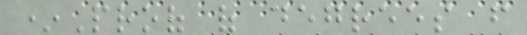*Proof of degrees from
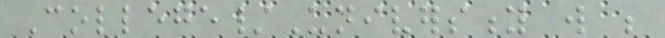College/University will be
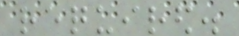required.
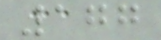177
